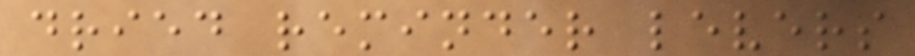dried reminder levers
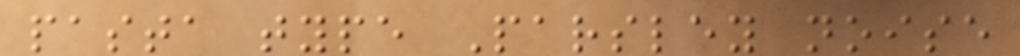pasta type Parsley noise
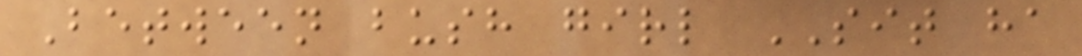Between bush girl SIT ha
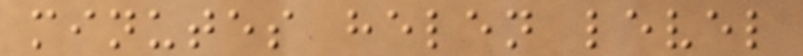minutes helen level
